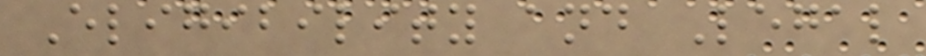Eligibility and Legal
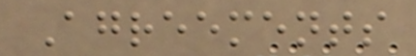Agreements
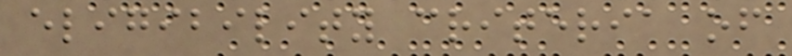eligibility criteria of
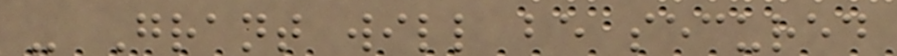- Grant will be secured
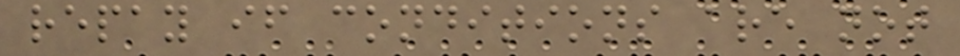repay if conditions are not
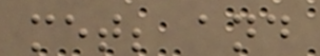met; and
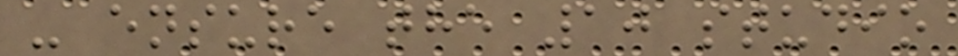- ensure the 10 studio
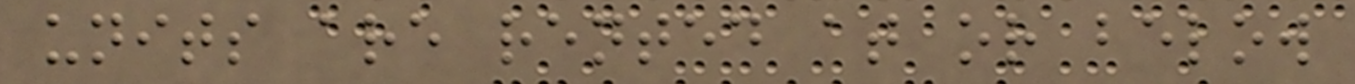units are rented at or below
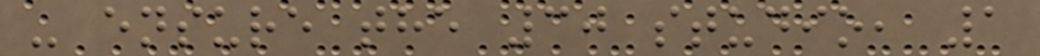- ensure the 30 studio, 1
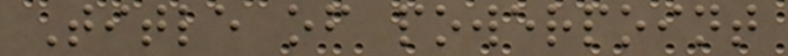Title of powerpoint
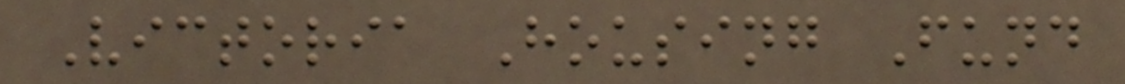Victoria Housing Fund
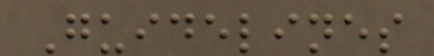Guidelines
